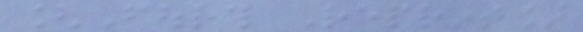[Fourth Reprint]
